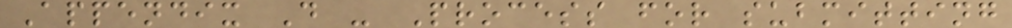Appendix D - Process for submitting
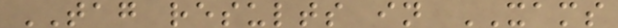TAG results in XAMS
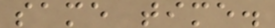same time.
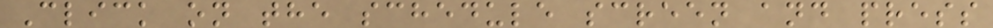Click on the schedule screen and press
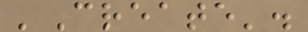'Create'.
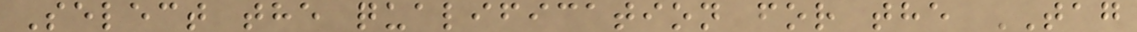Select the qualification for the TAG
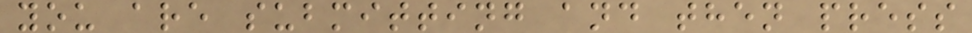you are submitting and then press
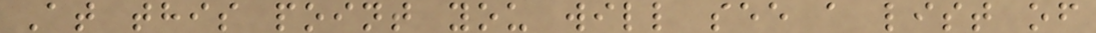At this point you will see a list of
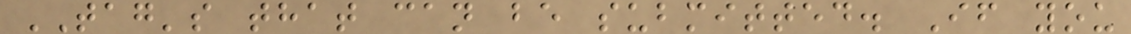TAG's that can be submitted. If you
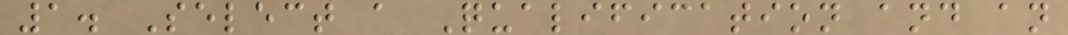1. Select a Qualification and an
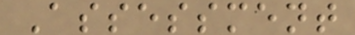Assessment
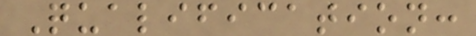Qualification:
